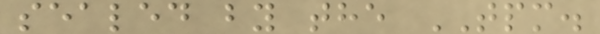sealed by the TPM.
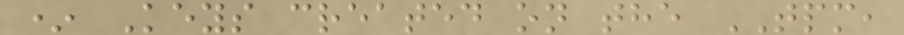* Keys created on the TPM,
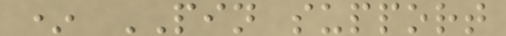* PIN support
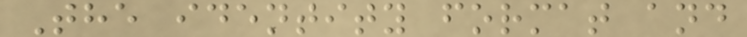The identity format and
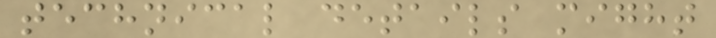technical details might
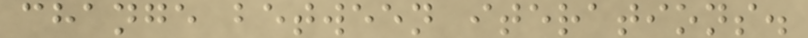change between iterations.
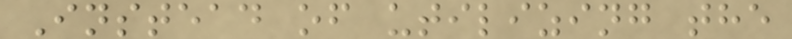Instead of utilizing the
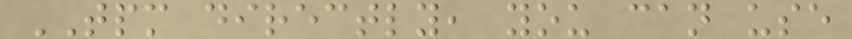TPM directly, you can use
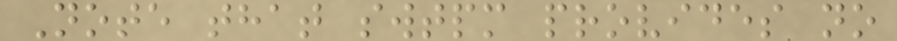Note that swtpm provides no
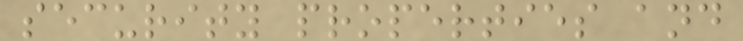security properties and
